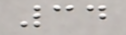34
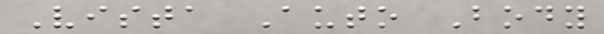Vista Auto Body
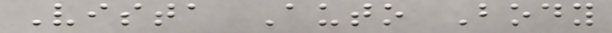Vista Auto Body
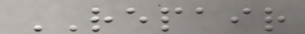REPAIR
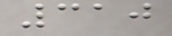310
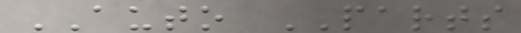AUTO PARTS
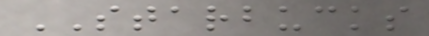STARBUCKS
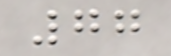77
